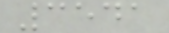3541
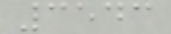3543
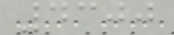4300
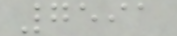7591
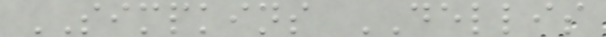SIMPKINS DELLIS
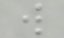w
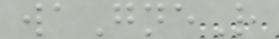waGneR
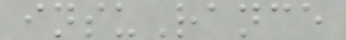insuRance
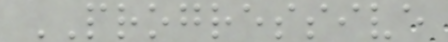PROGRESSIVE
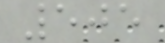505
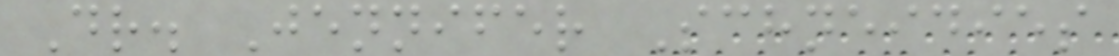Dr. Jennifer Schneidies
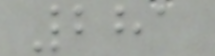281
